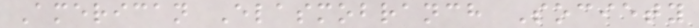American Elasmobranch Society
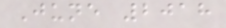June 2018
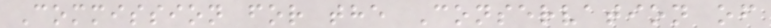Commission for the Conservation of
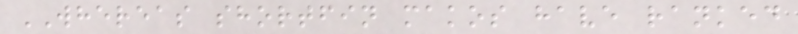WHEREAS shortfin makos have ranked
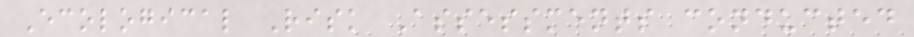Ecological Risk Assessments conducted
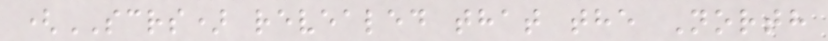(SCRS) revealed that the North
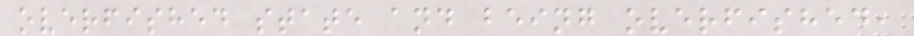overfished state and being overfished,
